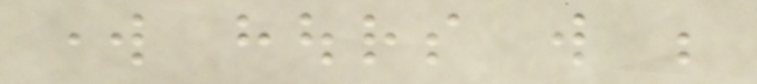work hours will be
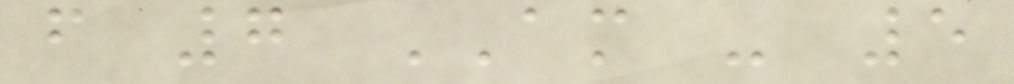from 7 AM - 5
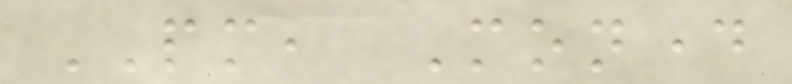PM, Monday
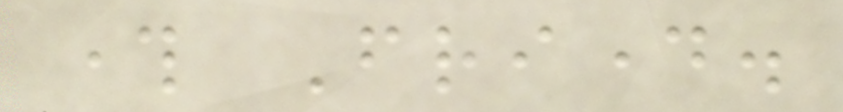through Friday.
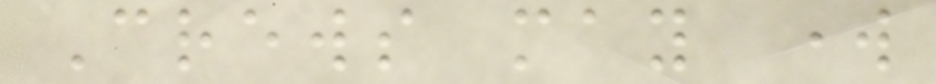Crews may work
